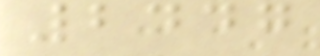2447
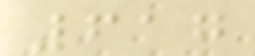617
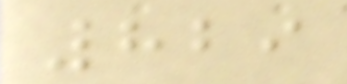829
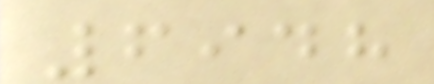6948
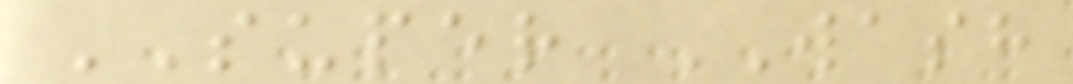SUPER WASH
